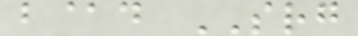b@d SRG
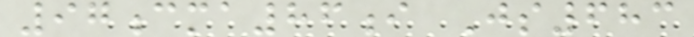97cma86i Js683
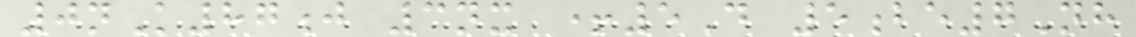0nK87j 3nx +5D 5be7Nh
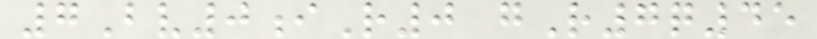7Bv0iR0 gR7q45
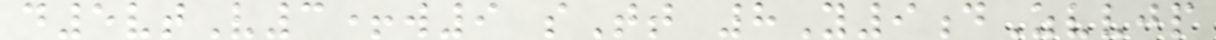d5vtV3+w9 sTt 8Y9dZvvjp
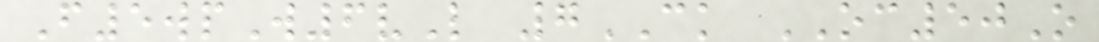F5wpW6vL 7CK OC50O
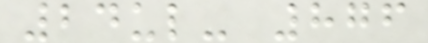24ul- 876
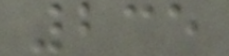235
